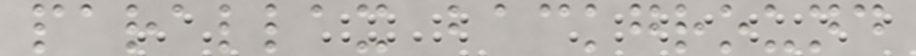parallax background
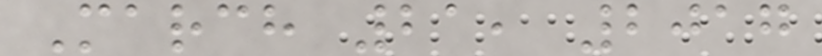March 21, 2017
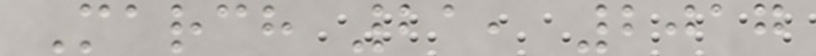March 21, 2017
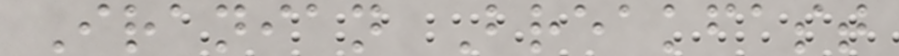Iranian Breakfast
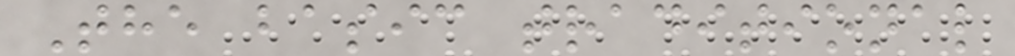The basic traditional
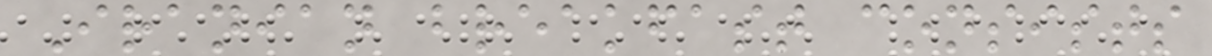Iranian breakfast consists
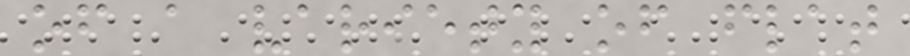of a variety of flat
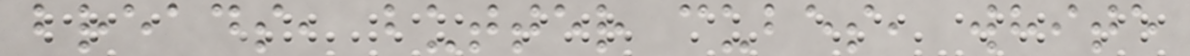breads, butter cubes, white
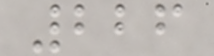226
